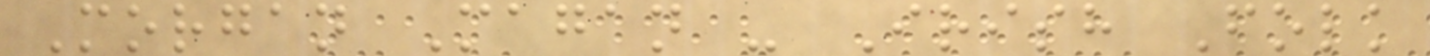Morgan Magan - Irish Folk
